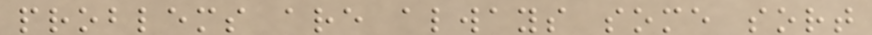problems are always some sort
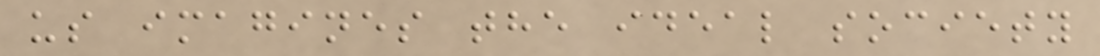us imagines the ideal society
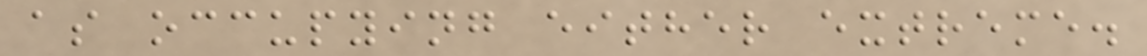as occupying either extreme.
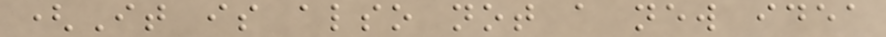(It is also not a new idea
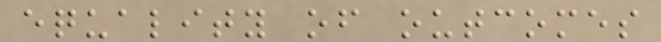equality of outcomes
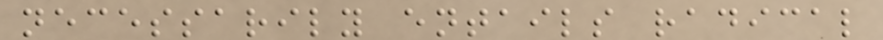necessarily entails radical
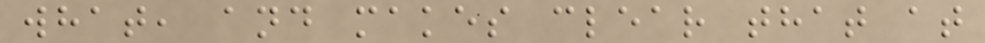what, and makes clear that at
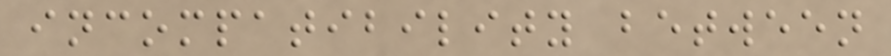incompatibility between
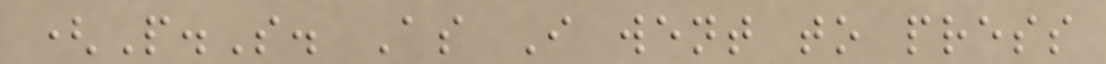(P.S. As I went to press
